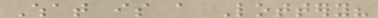What is a Lottery?
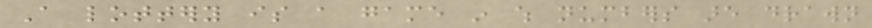A lottery is a game in which numbers are drawn
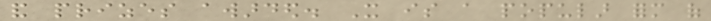and prizes awarded. It is a popular form of
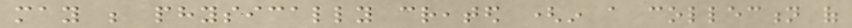may be physically created (in a collection of
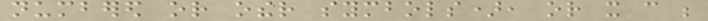numbered or other symbols), or it can be
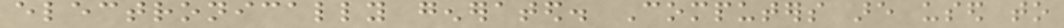electronically generated. Computers are used to
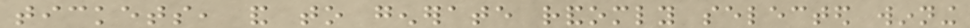tickets, and to generate randomly selected winning
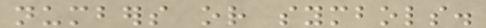numbers or symbols.
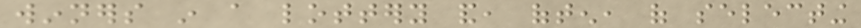winners in a lottery and, often, of selecting
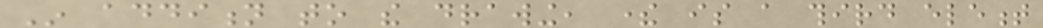In addition to the drawing, there is a third element
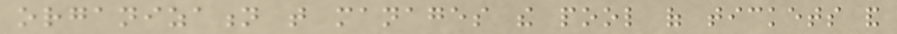organization that manages the pool of tickets and
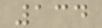134
